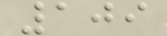109
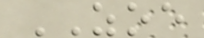ZOE
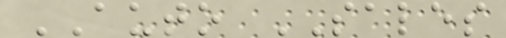AUTO SALES
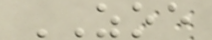ZOE
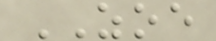ZOE
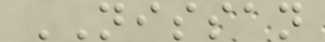NISSAN
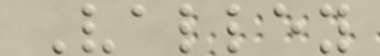Valley
